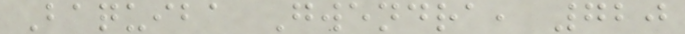Baquiba Gwendra, 720
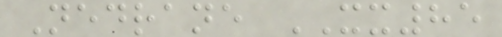Nedrane XX85
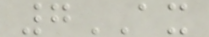7AX
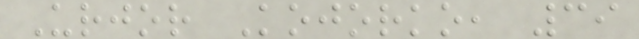Urjor Kojorko, 39
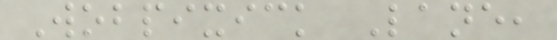Wobpixick Lane,
